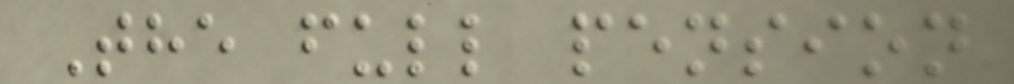The full pension
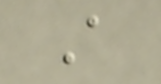A
